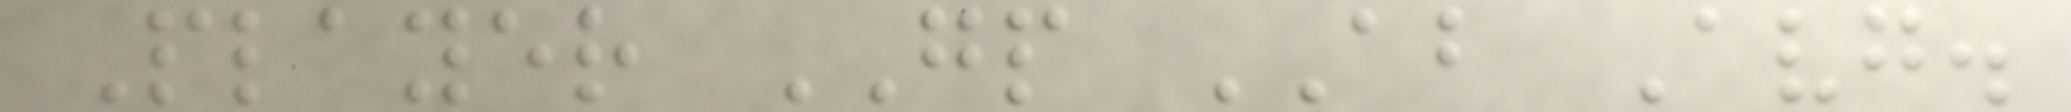Player GP AB Avg.
